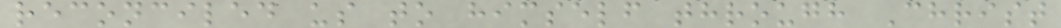reconciled us to himself through Christ
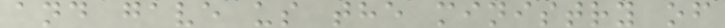and gave us the ministry of
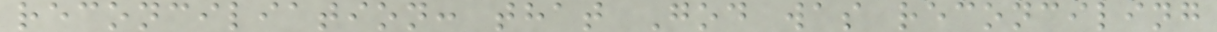reconciliation: that God was reconciling
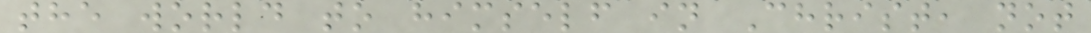the world to himself in Christ, not
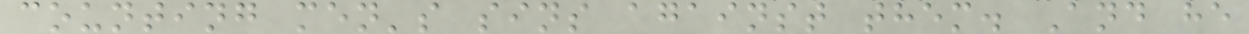counting men's sins against them. And he
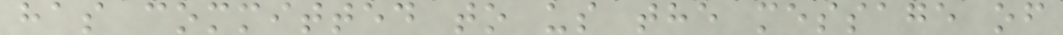has committed to us the message of
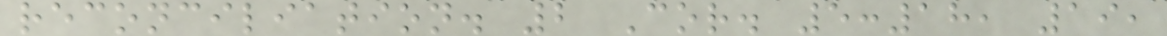reconciliation. 2 Cor. 5:18, 19,
